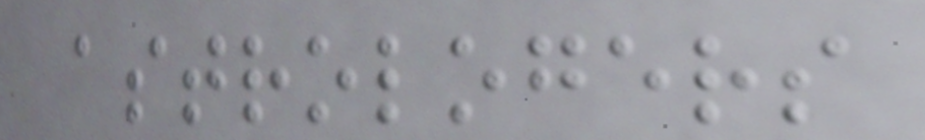astrologers
